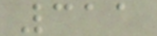311
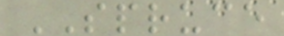SPRUCE
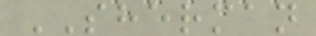SHERMAN
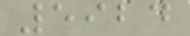5924
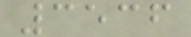3536
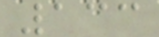133
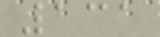131
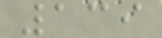139
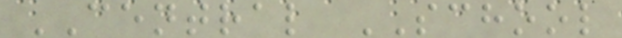CENTRAL SCHOOL
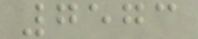7573
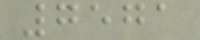7571
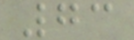73
